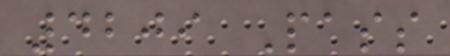4209 Pass
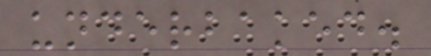underbaked.
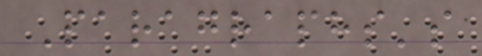Paragraphs's
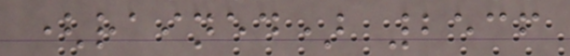(rained) 2536
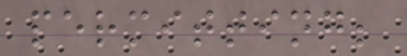permitting;
